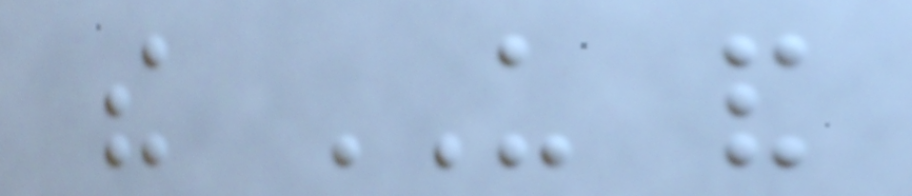the US and
